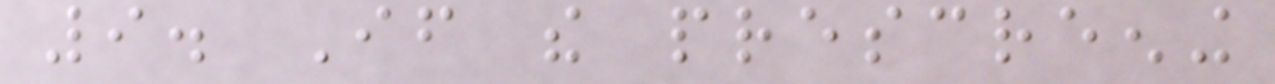9. If the prescreening
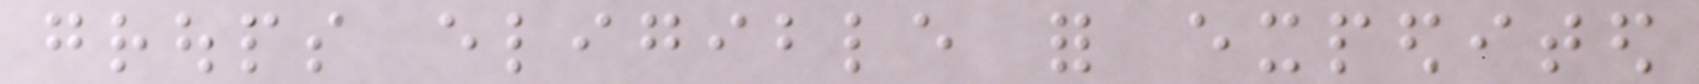groups eligible for expedited
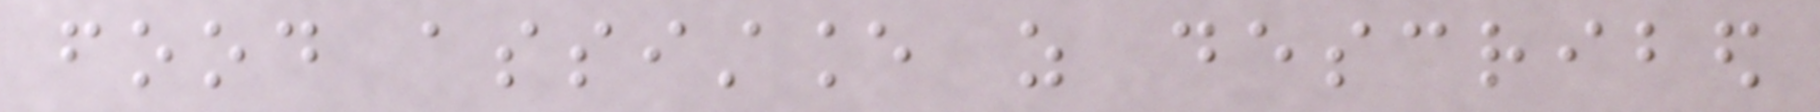food assistance as described
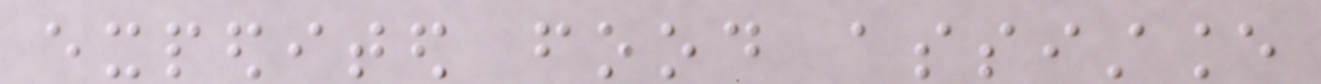expedited food assistance
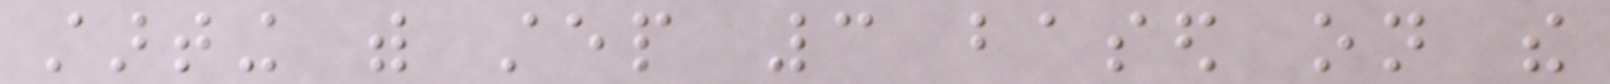starting with step 3 based on the
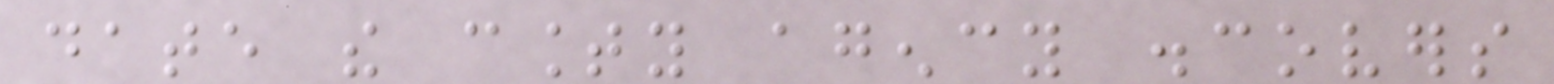date the county agency discovers
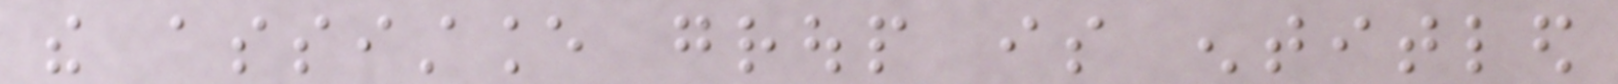the assistance group is entitled
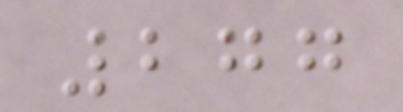277
